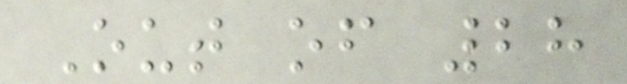Out of 28
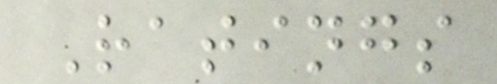Ratings
